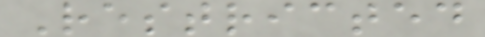Restricted
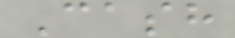Cash
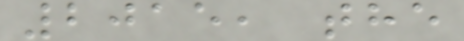2015, the
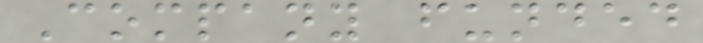Company funded
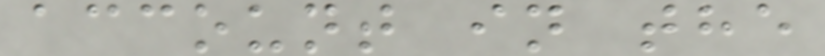account in the
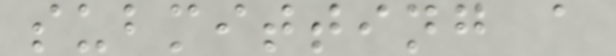submitting a
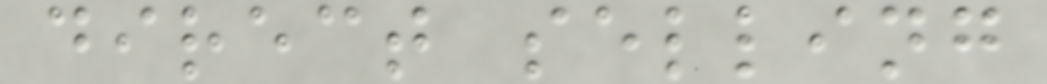direct selling
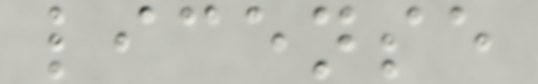license
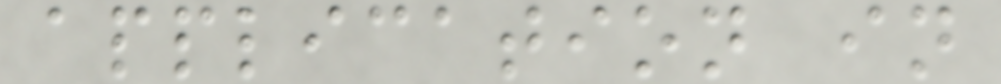application in
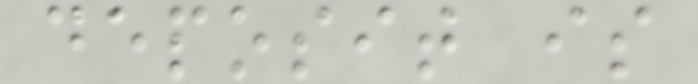deposit is
